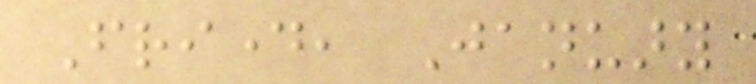Friday, January
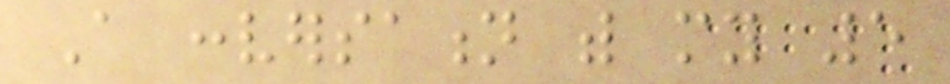A conversation with my 5
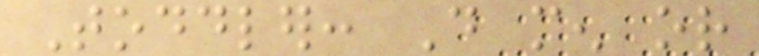Toddler: Do men or
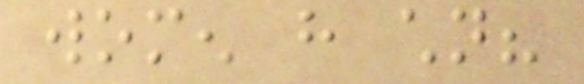women have children?
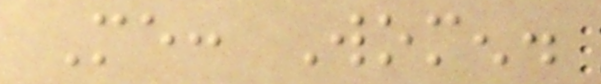Me: Women.
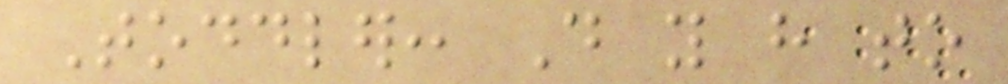Toddler: Do you have to
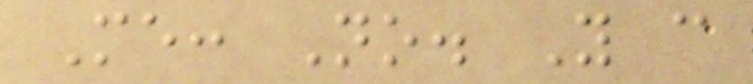Me: No. You can
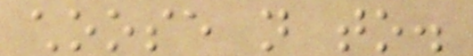choose not to.
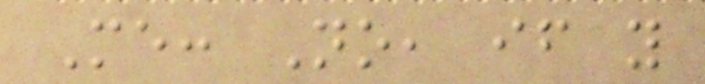Me: No, if you
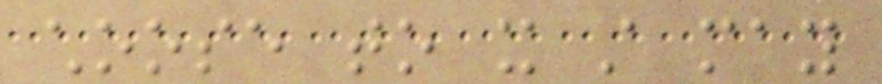choose to it still may
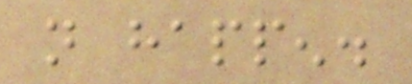not happen.
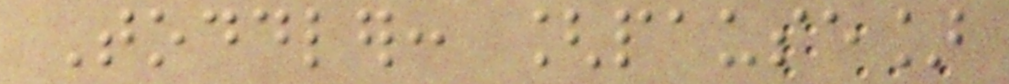Toddler: [pause]
